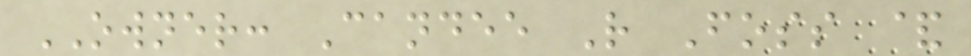OWNER: Candee R Foss &
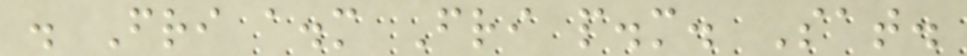. Fri a.m Fri p.m. Sat.
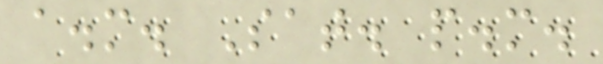a.m. Sat. p.m.
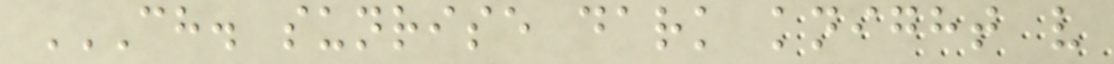CH. SUNRISE DARK KNIGHT V
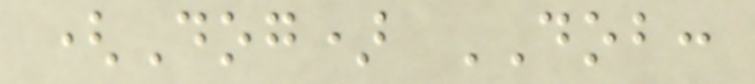(Dog) DOB:
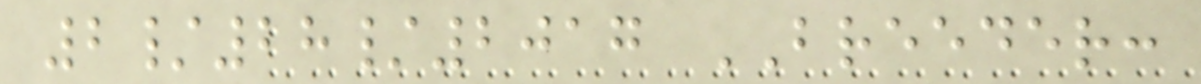2/28/2017 BREEDER:
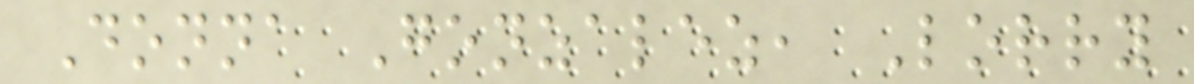Donna Gonzalez, Lorry
